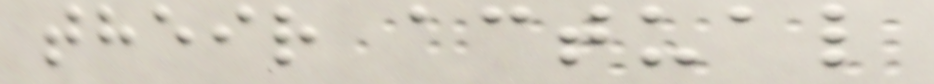their actual
